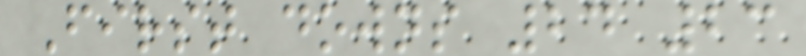First downs 24 23
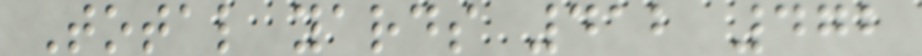Total yards 412 472
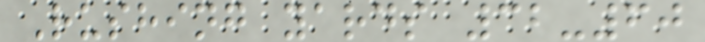Rushing yards 32-60
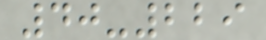40-229
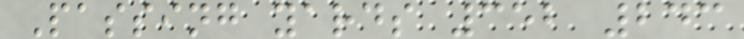Passing yards 352 243
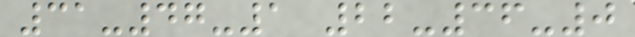31-47-1 22-36-0
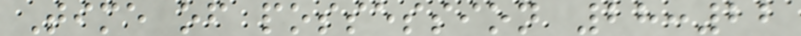Time of possession 28:22
